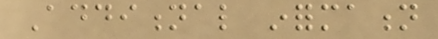Additional information
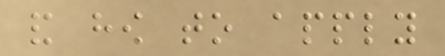and how to apply
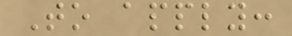To apply:
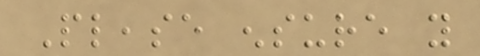Please ensure you
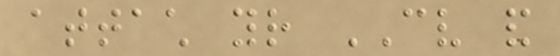attach your CV and
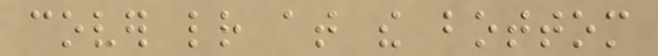cover letter at the bottom
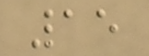15
